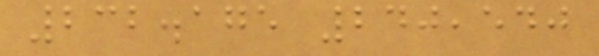232.175 240,540
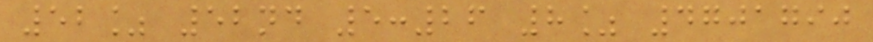52% 52nd 5:26 8% 4701790
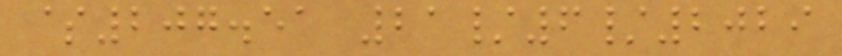$207.51 21/6/2029
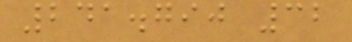241.790 32
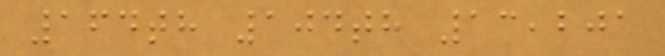164th 104th 13,201
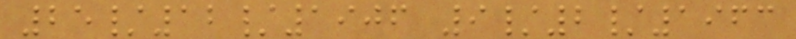25/12/1906 9/2/1963
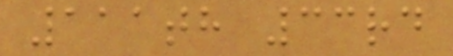111th 33rd
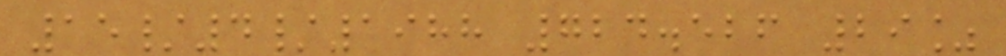15/4/1988 724.526 29%
